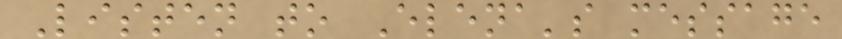Listen to Elena's message
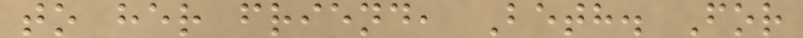to her friend, Beth. For
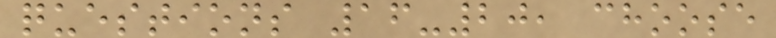questions 16-20, choose
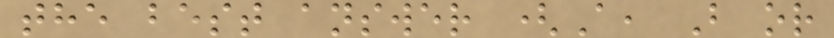the best answer (A, B or
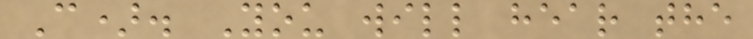C). You will hear the
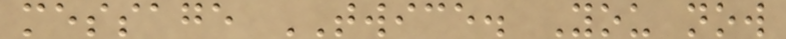message TWICE. You now
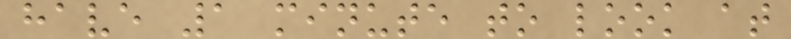have 1 minute to look at
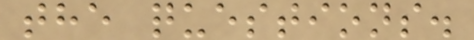the questions.
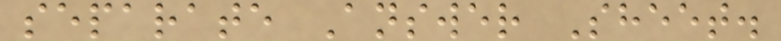separate Answer Sheet.
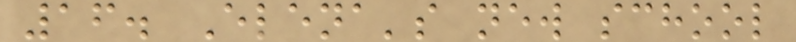16. Elena's new school
